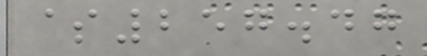$257.47
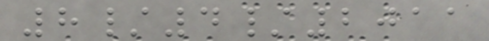8/4/2011
